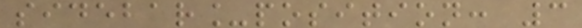sidebar_position: 3
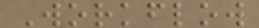Workflow
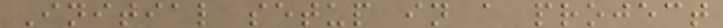Initial setup in a project
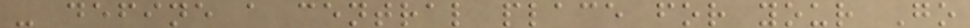- define a central place for your Go
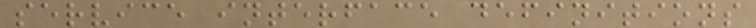service interface definitions
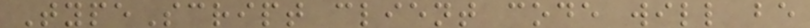TypeScript client code will be
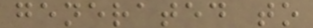generated to
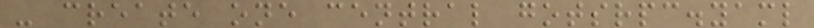- create one central gotsrpc.yaml
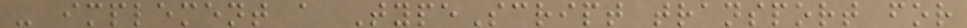- implement a TypeScript transport for
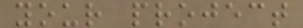your project
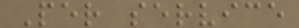Per service
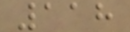118
